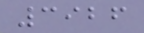3926
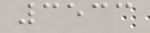3533
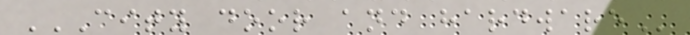CITY DOOR AND HARDWARE
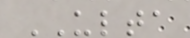ULTA
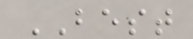BEST
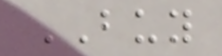BUY
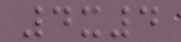4x4
